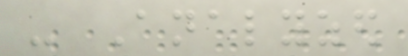- Analyzed
